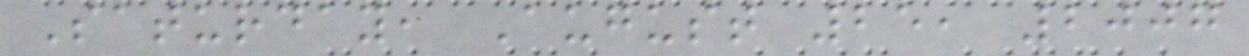Saturday, August 25, 2007
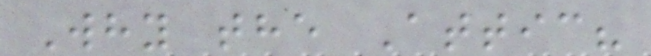Why the Attic?
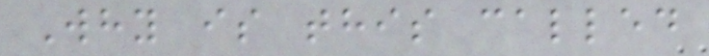Why is this called
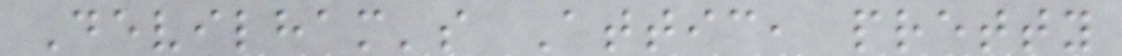Devilham's Attic, pretty
